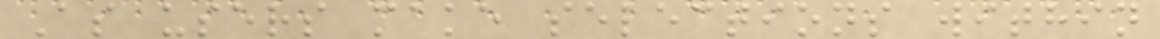As users make selections within
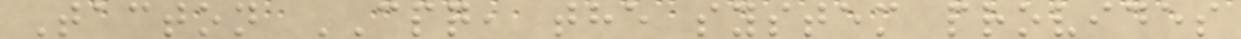Tacton CPQ, the system provides
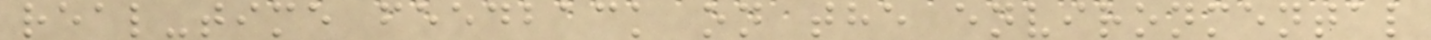real-time feedback on the environmental
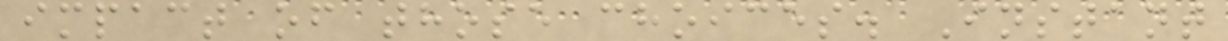impact of those choices. Instant
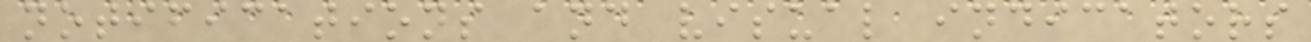notifications and visual indicators
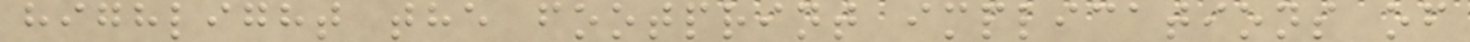highlight the footprint implications of
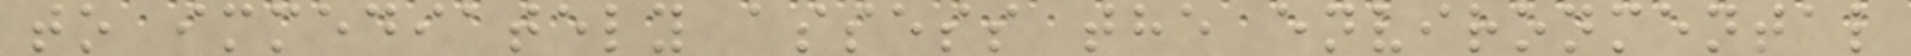to immediately assess the environmental
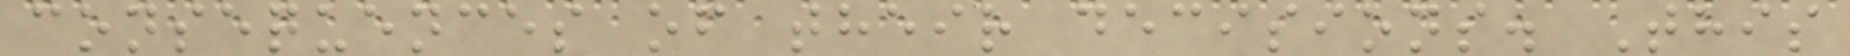consequences of their decisions. This
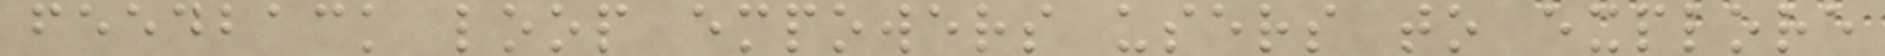feedback loop empowers users to explore
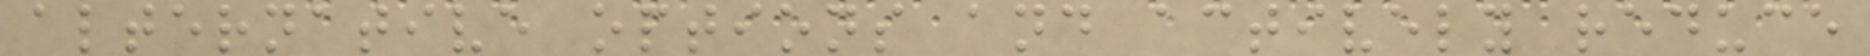alternative options and actively reduce
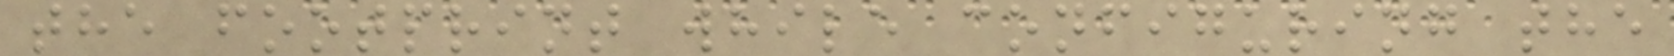the footprint while configuring the
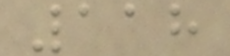118
